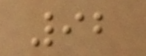92
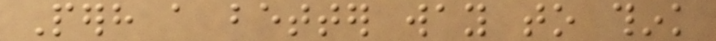Perhaps a better way to think
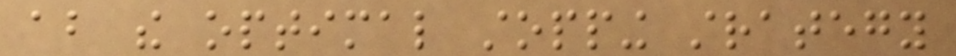about the optimal stopping strategy
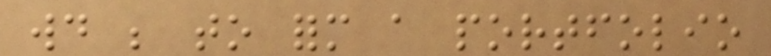would be to form a portfolio
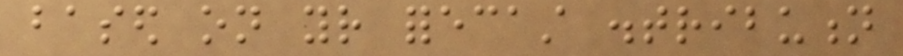based on your forecast distribution
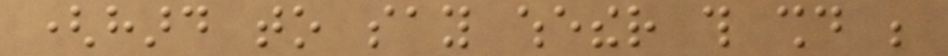(hard to say whether this should be
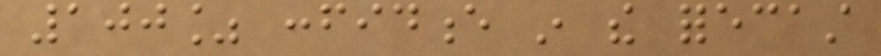100% confidence in the forecast
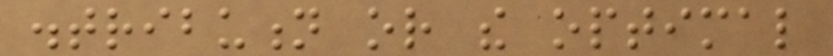distribution or the optimal
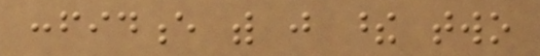confidence with just these two
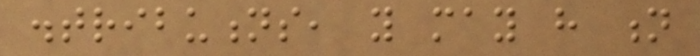distributions, you may have n
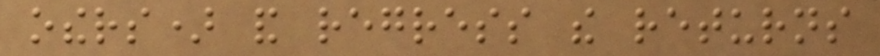others) and regress the returns
